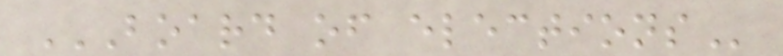BOARD OF ELECTIONS
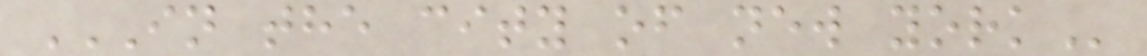IN THE CITY OF NEW YORK
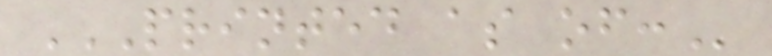PRINTED AS OF:
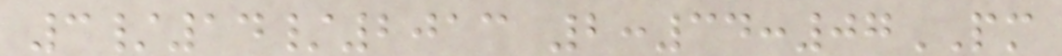3/14/2013 2:34:07PM
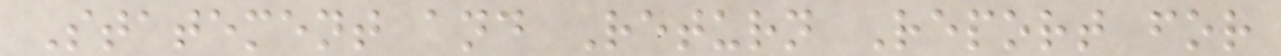Statement and Return Report for
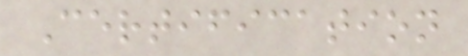Certification
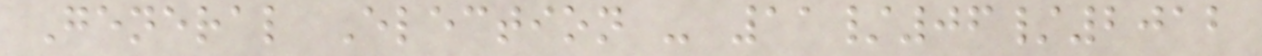General Election - 11/06/2012
